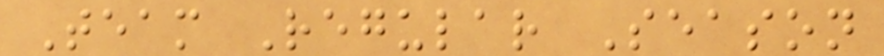Team Regular Season
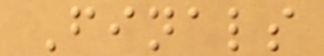Finals
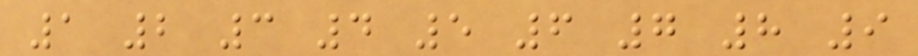1 2 3 4 5 6 7 8 9
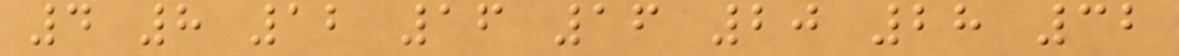4 8 12 16 16 20 28 32
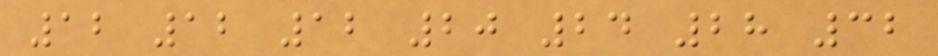12 12 12 20 24 28 32
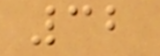32
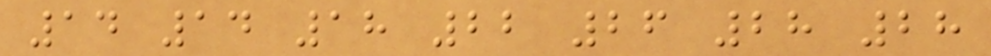14 14 18 22 26 28 28
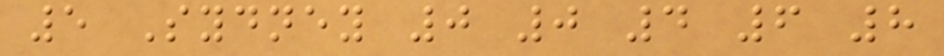5 Sydney 0 0 4 6 8
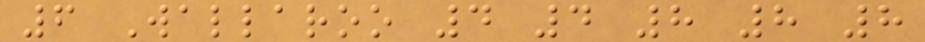6 Wallaroo 4 4 8 8 8
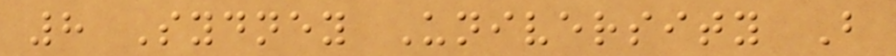8 Sydney University B
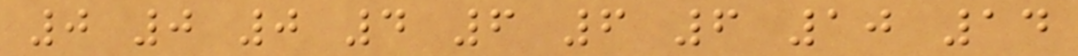0 0 0 4 6 6 6 10 14
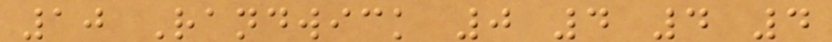10 Randwick 0 4 4 4
